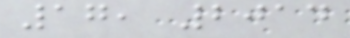17, 2014
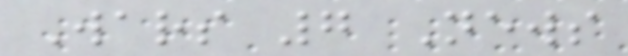Wars 7 News
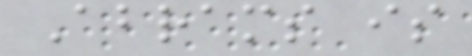Abrams is
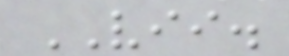VII.
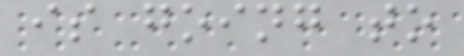is going to
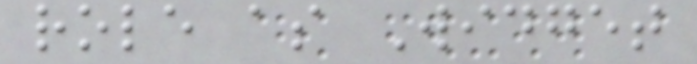role as Widget
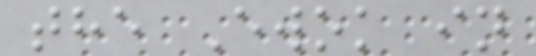the Ewok in
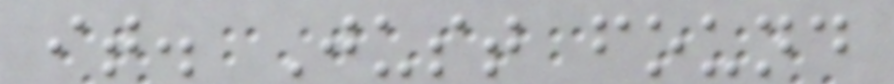it. Just found
